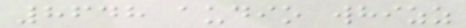8648 audio whizz
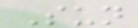Sun
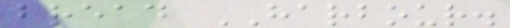bread HARBOUR.
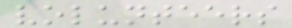volunteers
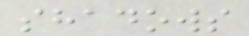shadows
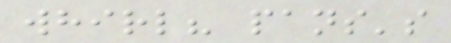whirl? pans's
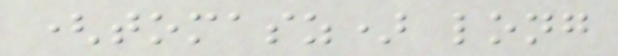(tomasz) long
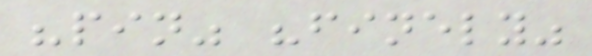"pin" "finely"
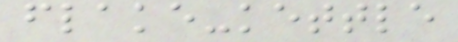flake-kettle
